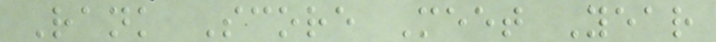Rank Score Meet Year
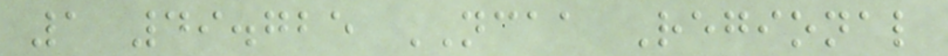1 49.725 NCAA Regional
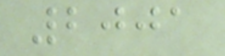2001
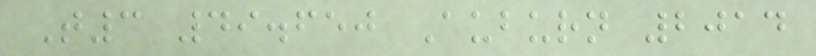T3 49.650 Auburn 2014
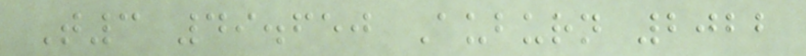T3 49.650 Auburn 2022
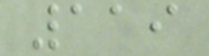119
